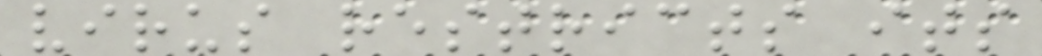virus restricts its
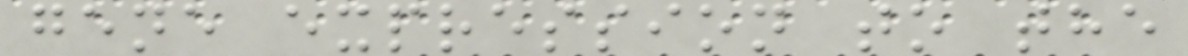gene expression to the
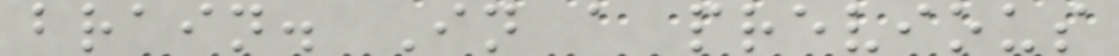brain. In a previous
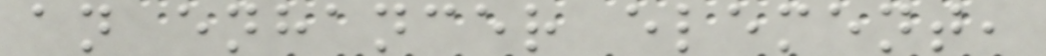an enhancer element,
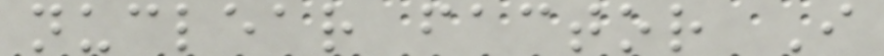nuclear factor I
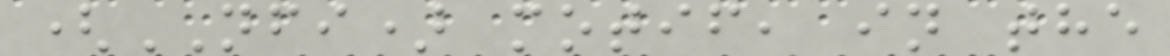(NFI) motif, in the
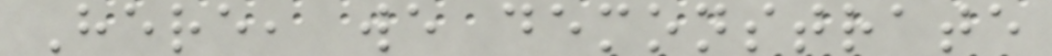Here, we demonstrate
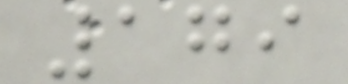179
